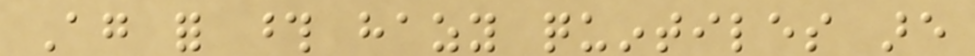Again for those hazy quintiles are
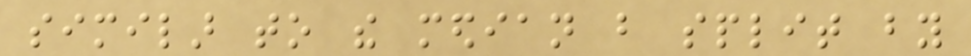similar to the median but split by
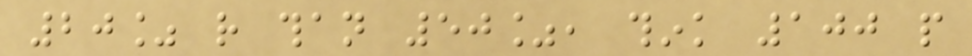20% rather than 50%, think 100 people
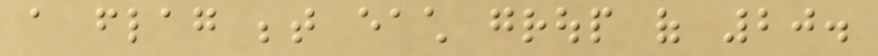a flag between each group of 20.
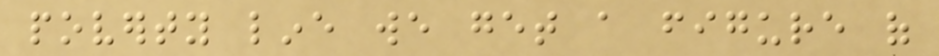poverty line we get a figure of
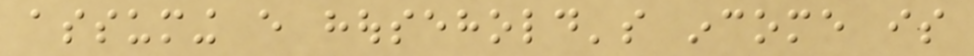assuming every household's income is
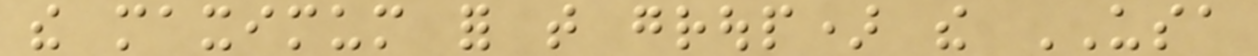the maximum for that group) the USA
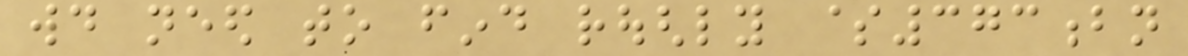would need to find roughly $373bn
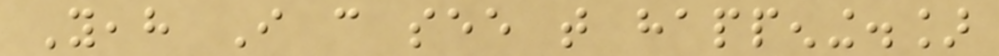Yeah I can see that happening.]
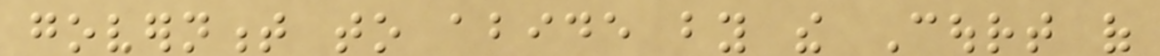government to abide by the Court of
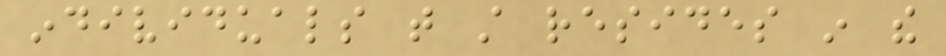individuals that still resides in the
